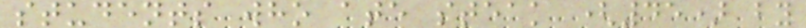students who ate steak (45) by
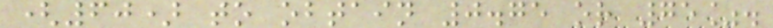(60) to obtain 0.75 or 75%.
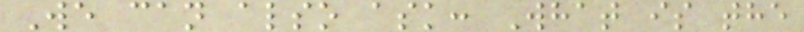We can also ask: What is the
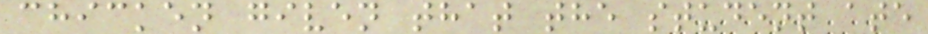chicken given that the student ate
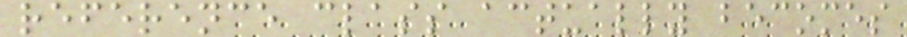reference class actually becomes
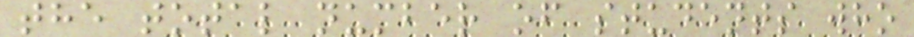the total number of students who
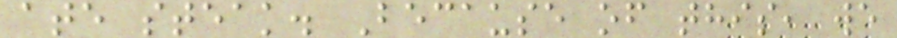ate steak. Because of this, we
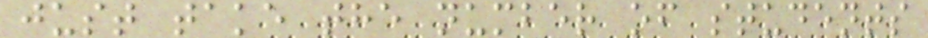just take the number of students
